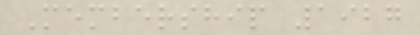Membership 1927
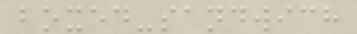boxed-sandwich
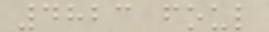4823 foul
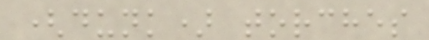(dunk) torches
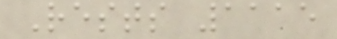Rests 1115
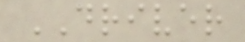DRIVER
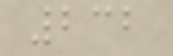232
